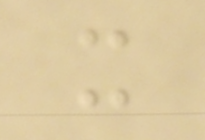x
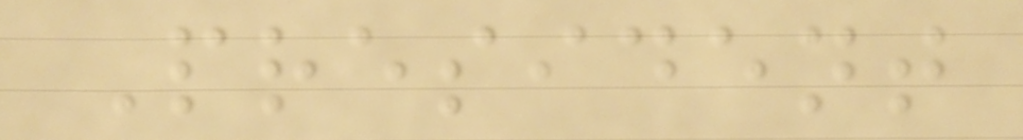President
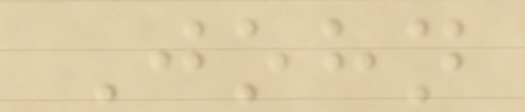John
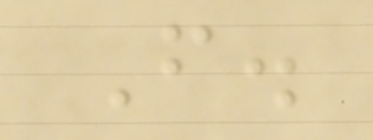F.
